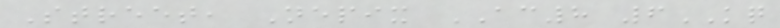Street, Nepix AC8 6KQ
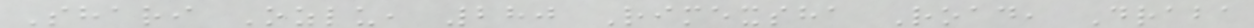Shari Ozlu, 280 Rimexsha Road, Draba
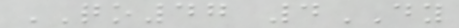QO47 4DY
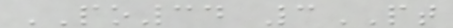PO34 3PT
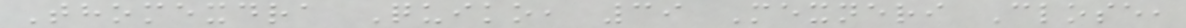Thomexdra Quiko, 39 Mexneri Close,
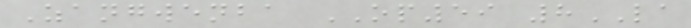Zangwenba OP59 8LA
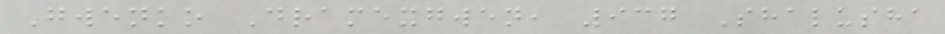Gwenko Dramexgwen, 937 Shalusha
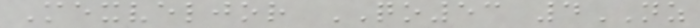Mexveljor QO53 4NZ
